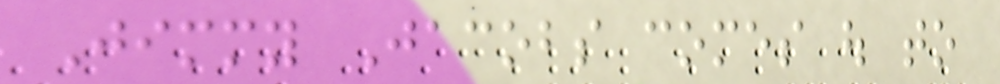Jimmy Jacobs comes out to
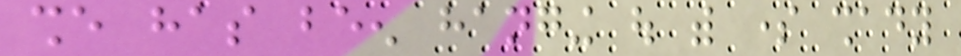she has been hanging out with some shady
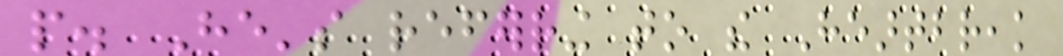people. He's referring to the Heartbreak
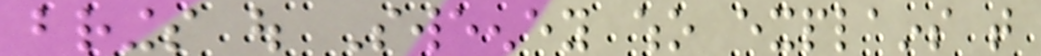brings out Sweeney who explains that
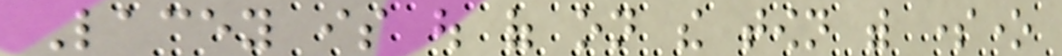Lacey is out of on the town with someone
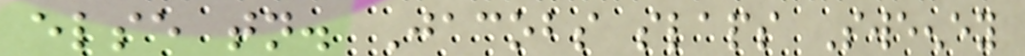else tonight. Jacobs slaps Sweeney
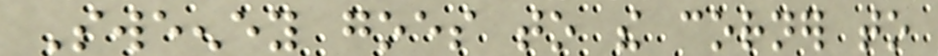Sweeney goes to the corner to
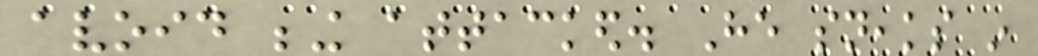avoid being attacked. He sneaks in
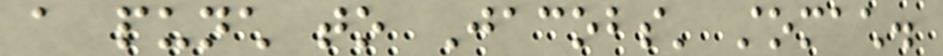a punch to Jacobs' stomach.
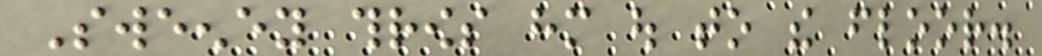Sweeney throws him out to the floor.
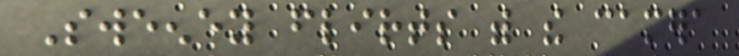Sweeney flirts with the camera
